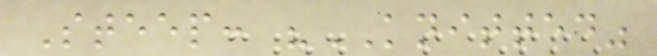Steep: "KNITTED"
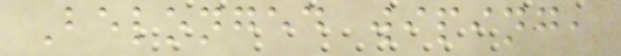Belonged wiping,
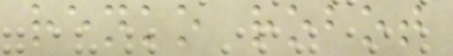renko robot
